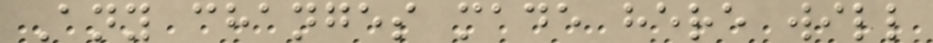Any changes made here will
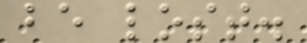be lost.
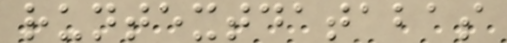runtextdatabas
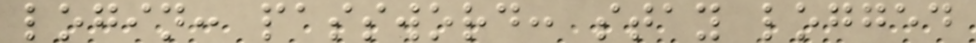login: password: stay logged
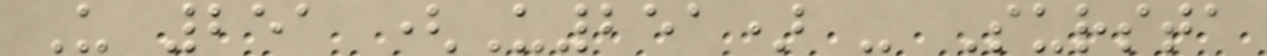U 251 (U251) - Sursta
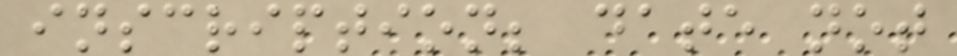inscription; date not
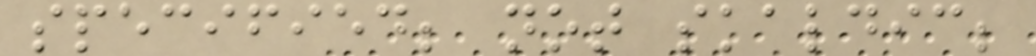specified; not skaldic;
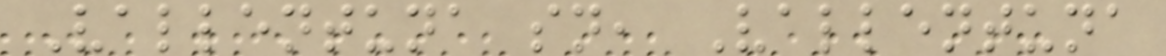Vallentuna sn, Vallentuna
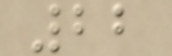22
